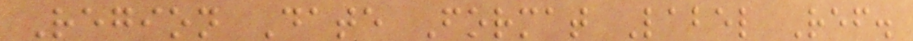Region Date Format Label Ref.
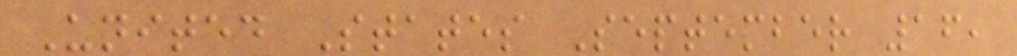United States September 16,
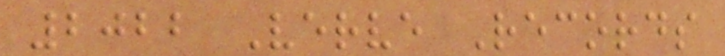2022 Verve Records
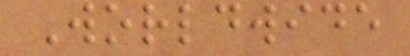Worldwide
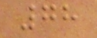78
